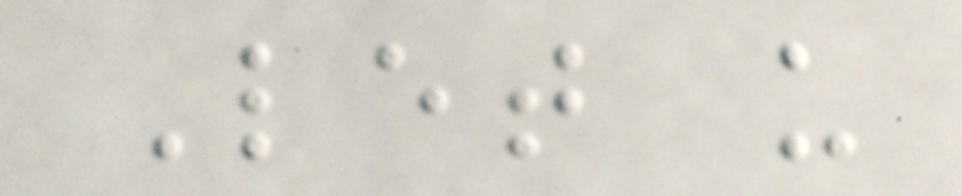Let us
